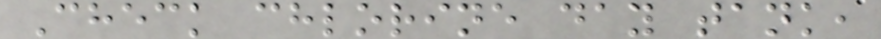Check chlorine day tank,
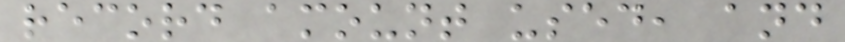record amount used, and
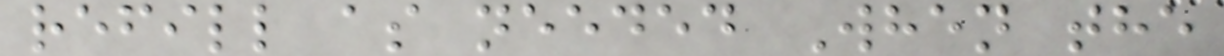refill as needed When the
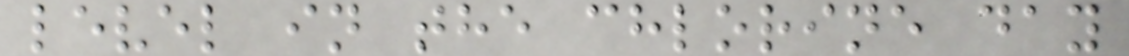level in the chlorine day
